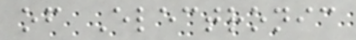of Electronic
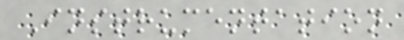Instrumentation
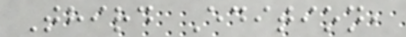Third Edition,
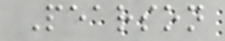Pearson
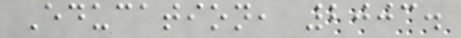Education, 2003.
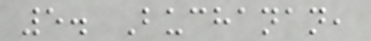5. Buchanan,
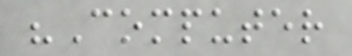"Computer
